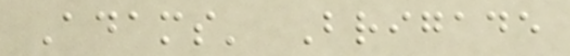Adams' Brigade
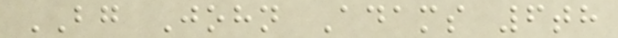BG John Adams 6th
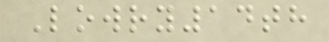Lowry14th
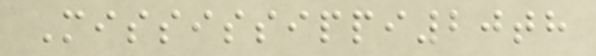Mississippi20th
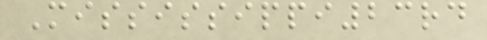Mississippi23rd
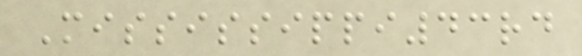Mississippi43rd
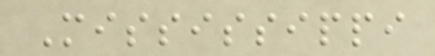Mississippi
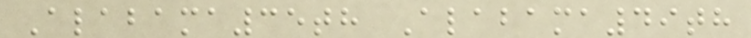Alabama35th Alabama49th
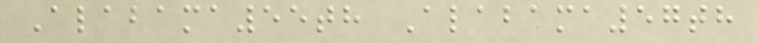Alabama55th Alabama57th
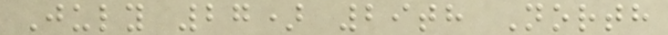July 27) 29th North
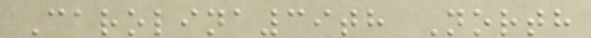Carolina39th North
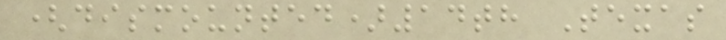(dismounted)14th Texas
